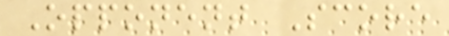Opponent Score
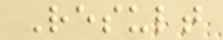Result
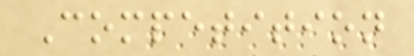Competition
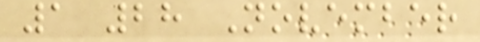1 28 November
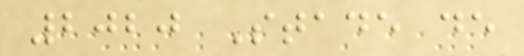2020 Stade de
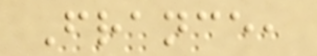France,
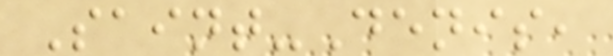Saint-Denis,
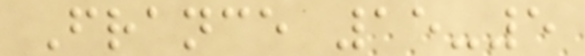France 15-5
